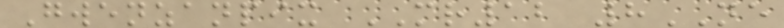Gwenzanpix MR12 8NE
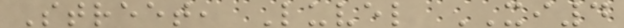Street, Luvel XI4
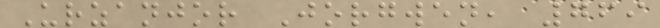Urzanjor Jorgwen, 769
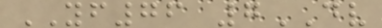YF76 7DV
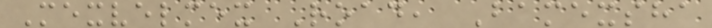Mexvelmex Road, Bamexsha
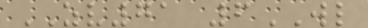ZV71 6WL
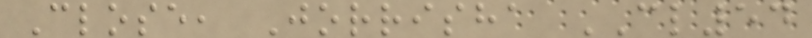Close, Jorrisha CL54
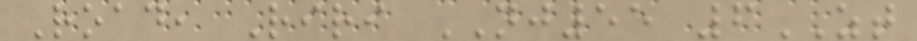Road, Riri NJ55 6ZT
